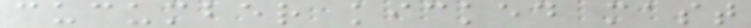cucumber kicked mast
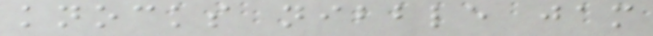knocks nibble jam
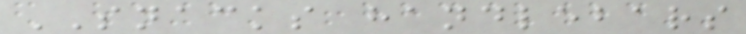SNACKS handlebars
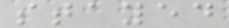stayed
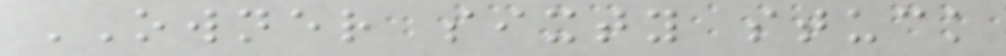OWNER sixty stuck
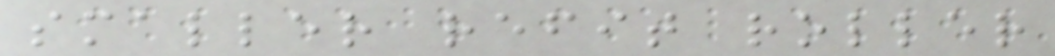smaller refit roller
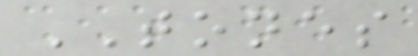TONES
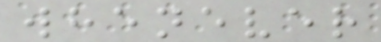whenever
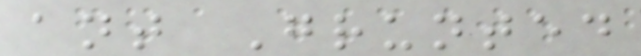ant Grunted
